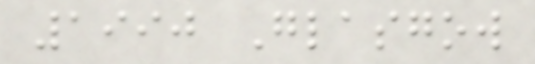1990 Glasgow
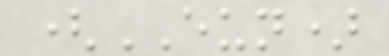(EUN)
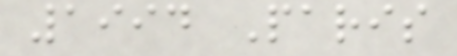1994 Paris
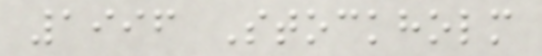1996 Stockholm
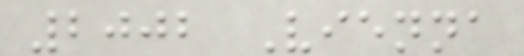2002 Vienna
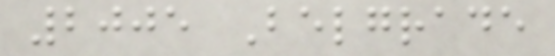2005 Belgrade
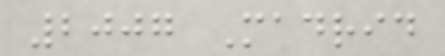2007 Madrid
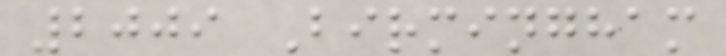2009 Birmingham
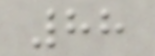88
